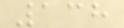138
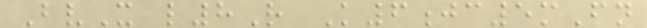BvX l8R K6jc5mFn
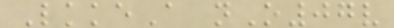LkkeA nO07v
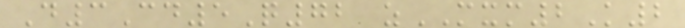D3Cd5Q72 zMXM2K2
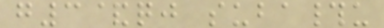g3&qj suba#u
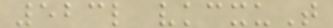523l vkcxuT
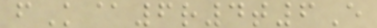fK@6r4t6E
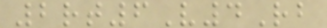2rt6V4Rb
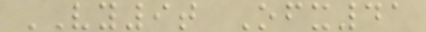VY9t Ofx41
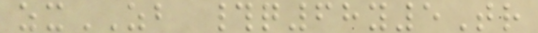zxZB #q68y5Tr
